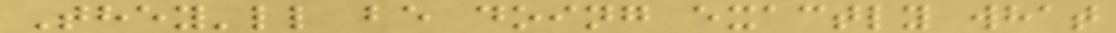They'll be doing exactly what
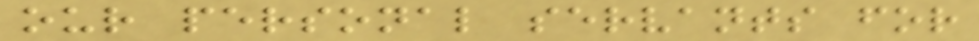our personal servants for
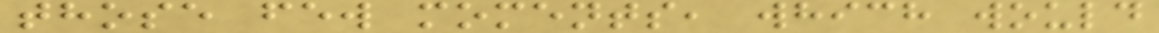those few moments, which would
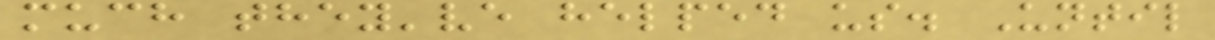much they've helped us. Until
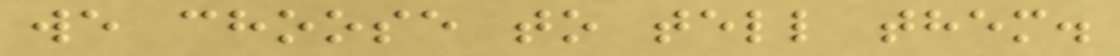we choose to tell them.
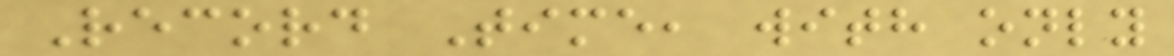Record Time, with only
